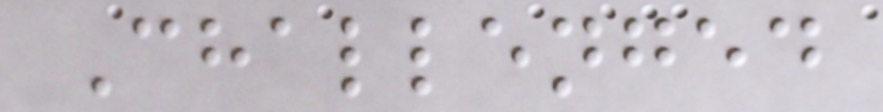Challenged
